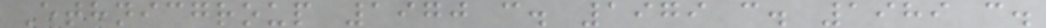Ethnicgroup 1970 c. 1979 c. 1989 c.
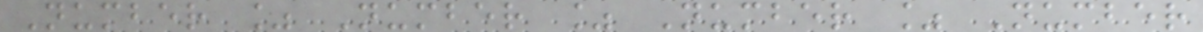Number % Number % Number % Number
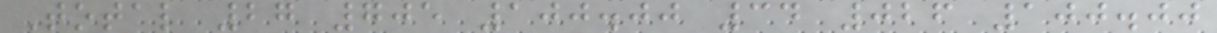Total 27 705 100.00 34 026 100.00
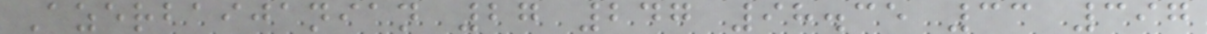Azerbaijanian 27 247 98.35 33 397
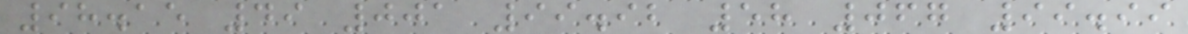98.15 49 001 99.92 58 067 99.99
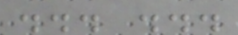... ...
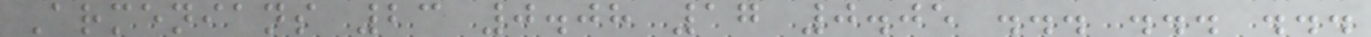Armenians 23 0.08 17 0.05 ... ... ...
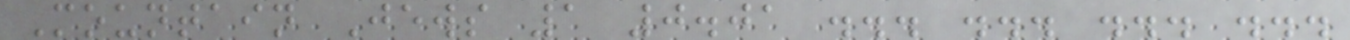Mountain Jews 1 0.01 ... ... ... ...
